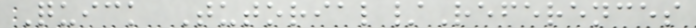Quick Tutorial/References
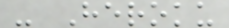- Heroku
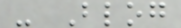- Blog
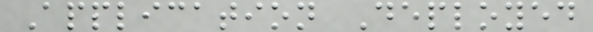Application Deployed
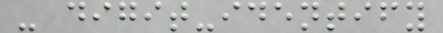- digit-identify
